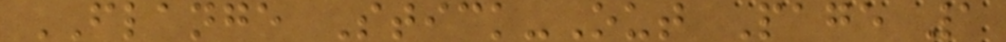FLANGE Stick-Out Page 1
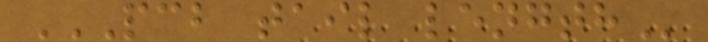PCB TAIL LENGTH
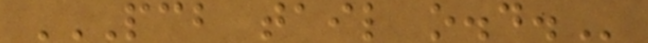PCB TAIL O.D.
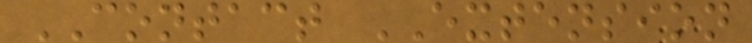CONTACT EXTENSION
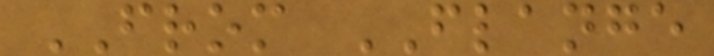FROM FLANGE
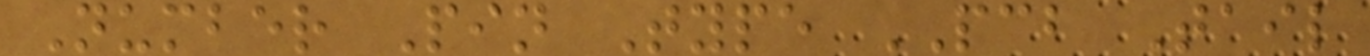Number Pin Type PCB Tail
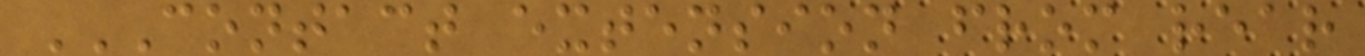CONTACT EXTENSION FROM REAR
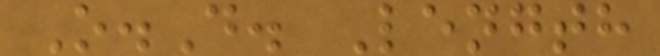O.D. Length
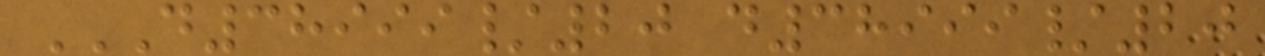D38999/20 D38999/20
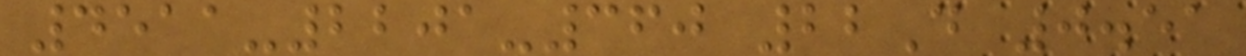4511-2201-360 22D 0.51
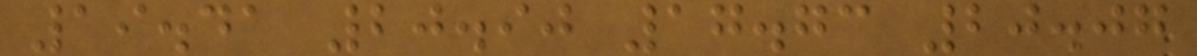19.41 20.90 17.73 20.07
